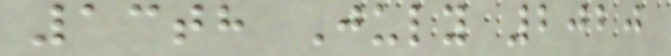13th July 2020
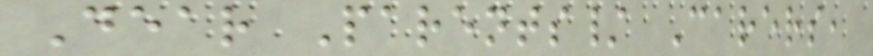Dear Parents/ Carers,
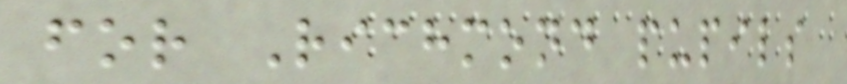for Richmond pupils
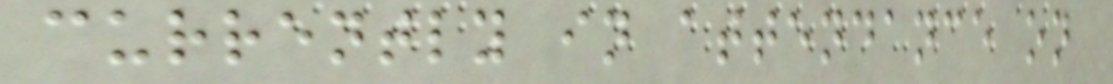currently in attendance on
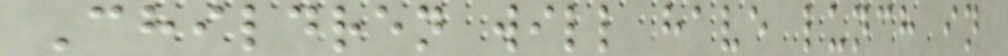Children will have lunch in
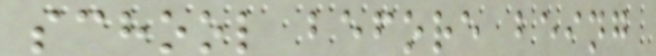school before being
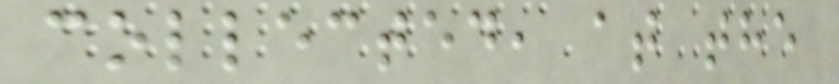collected, at the
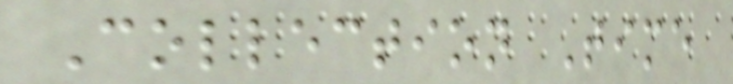Collection Time
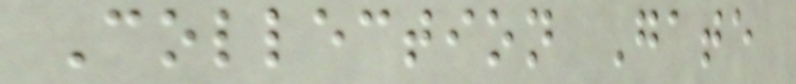Collection Gate
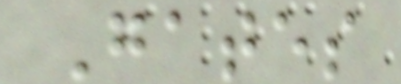Gates
